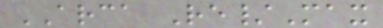ARCA Re/Max
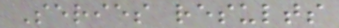Series results
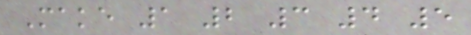Make 1 2 3 4 5
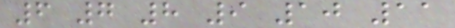6 7 8 9 10 11
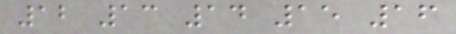12 13 14 15 16
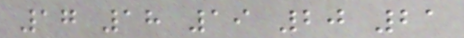17 18 19 20 21
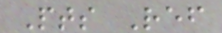Pts Ref
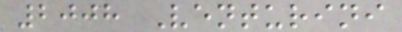2008 Venturini
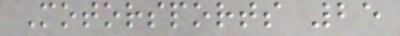Motorsports 25
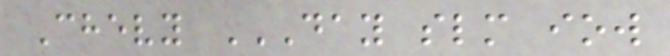Chevy DAY SLM IOW
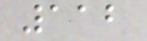112
